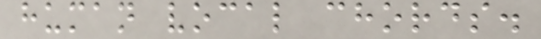human vocal chords.
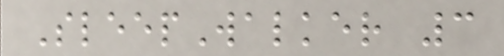SleepWalker 3
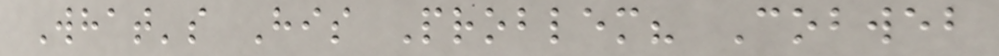What's His Problem? Cobweb
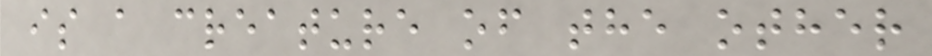is a creature of the other
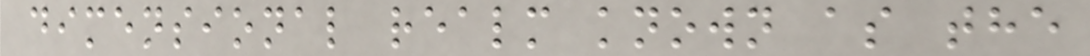dimensional realm known as the
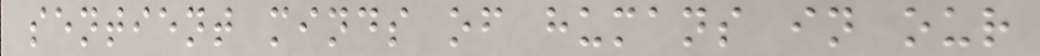sentient minds of humans in our
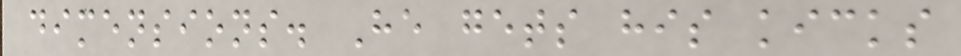dimensions. He gets his kicks
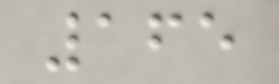165
